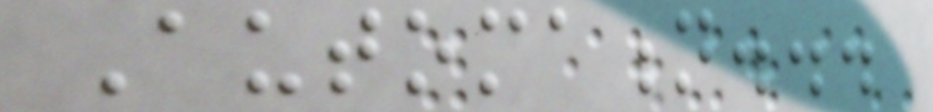Automation...
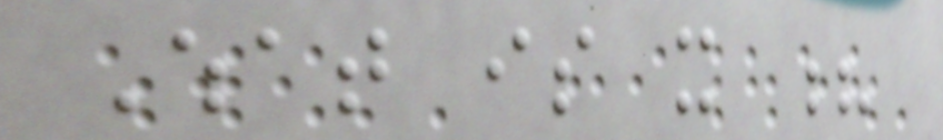What is it ?
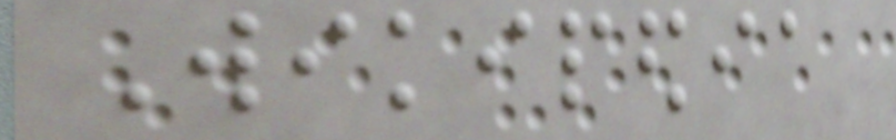Wikipedia
